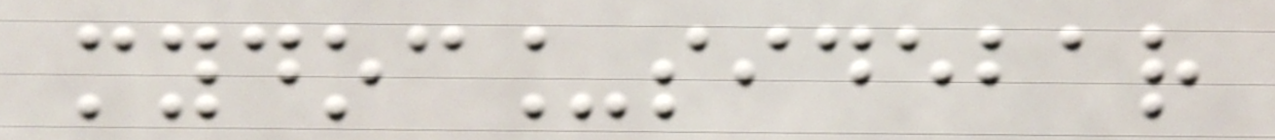mydoc_sidebar
